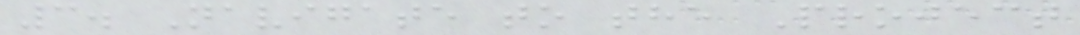3. Navigate to the Project
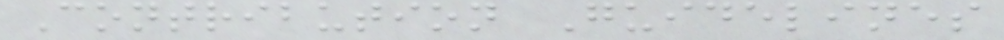Contribution Guidelines
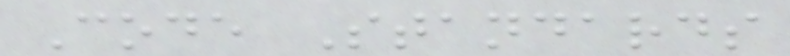Code Standards
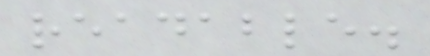readable.
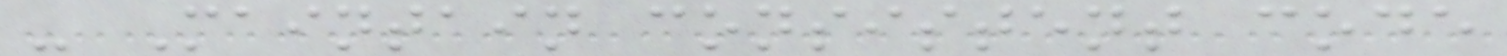- Maintain consistent code
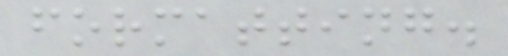formatting.
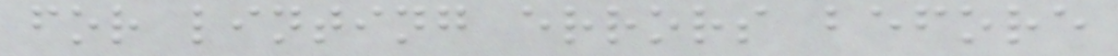for linting errors before
